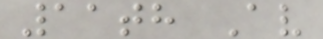11th Av
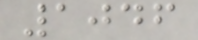1046
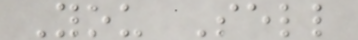You Sell
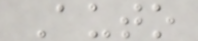Auto
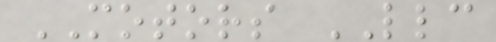MOTORS LLC
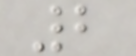2
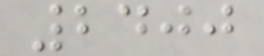2400
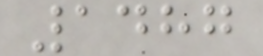1487
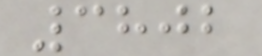3802
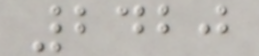2420
